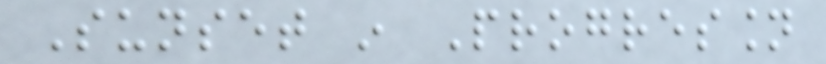Sunset in Progression
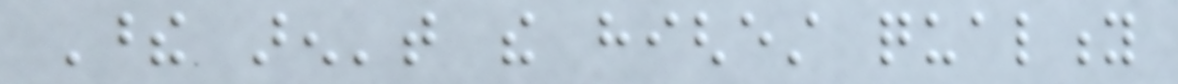These aren't the highest quality
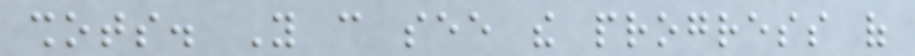shots. You can see the progress of
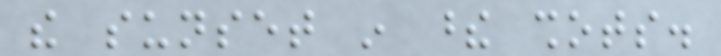the sunset in these shots.
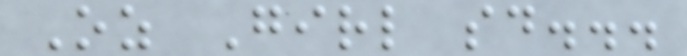Oz Girl said...
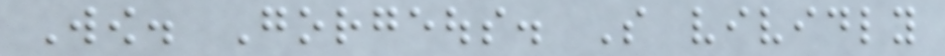Wow. Gorgeous. So vividly
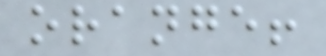orange!
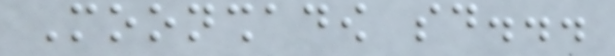Moonshadow said...
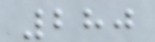280
